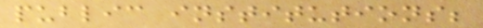public institutions;
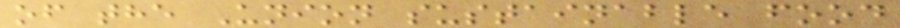of the Union sustainable food
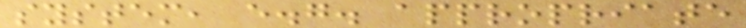system, e.g. appropriate
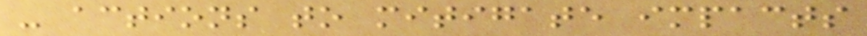- actions to mitigate impacts
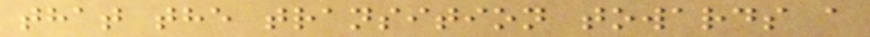that the transition towards a
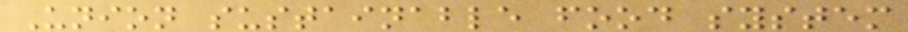Union sustainable food system
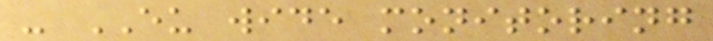- EU wide monitoring
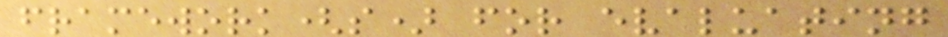framework(s) for evaluating
